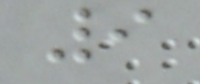9
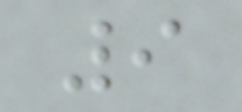9
